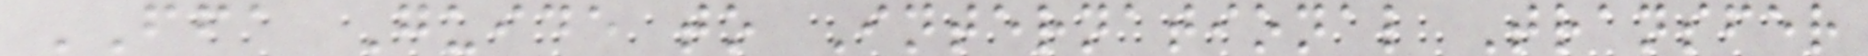FFA Guide to International Transfer
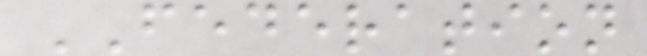FEDERATION
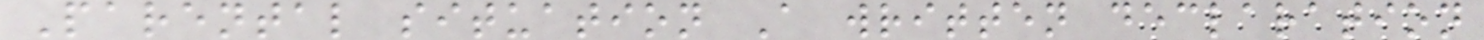Parental situation A written declaration
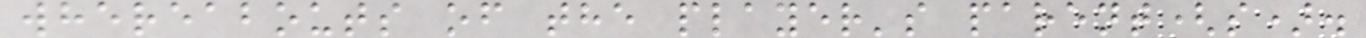whereabouts of the player's parent(s).
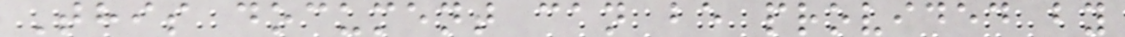This document can be provided by
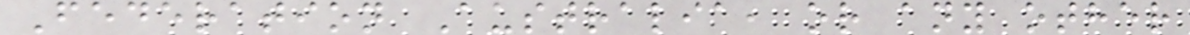Federation Australia, or any other
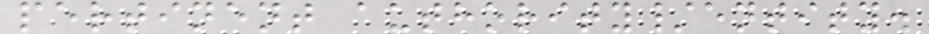pertinent authority/entity.
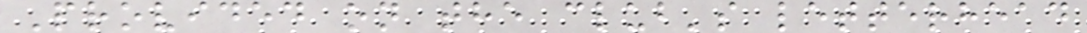Provided on the club's letterhead
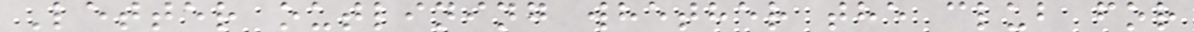Letter outlining whether the club for
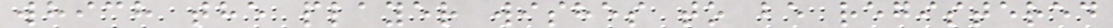which the player wishes to be registered
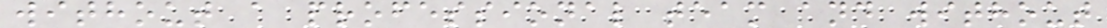without a professional team and without
